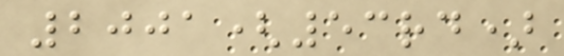2001(53rd)
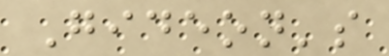Gideon's
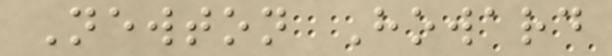Newton Howard
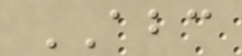ABC
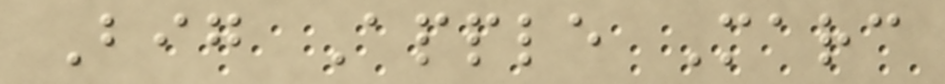Big Apple Marc
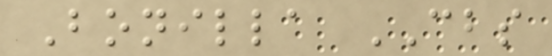Bonilla CBS
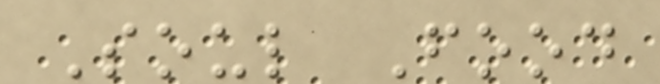Soul Food
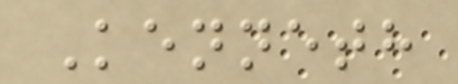Kenneth
